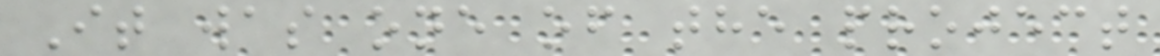It was one of the project
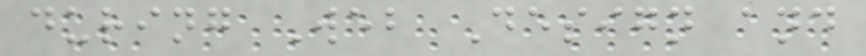during Web Design and
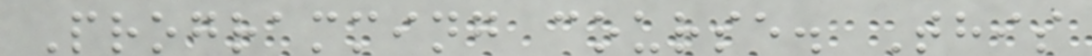Programming course. This
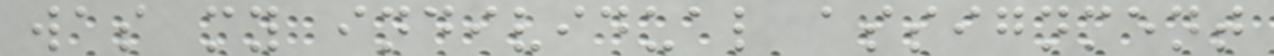was my individual assignment
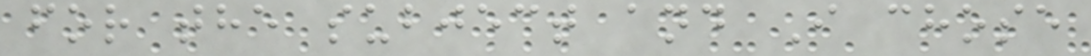for the subject and I chose
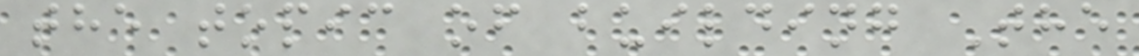the topic of building The
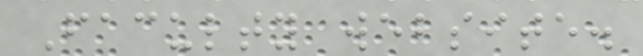Faculty website.
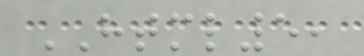HTML5,
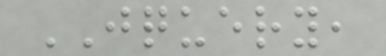JQUERY,
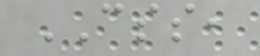CSS,
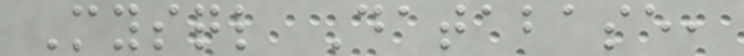Mysql Database,
